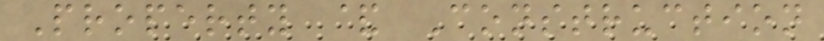Property & Construction
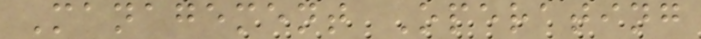Management Operating
